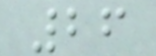26
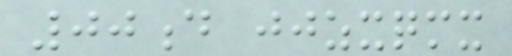00d jjzxqmx
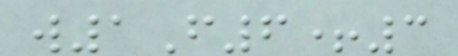w1F6+3
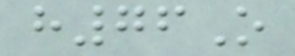h76O
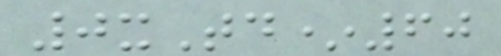0xTd*60
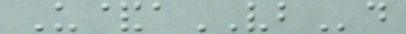U&aVBd
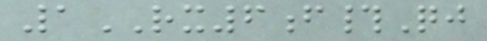1RX6f#Qj
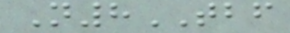N8TBF
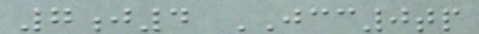7j4 JCC0tp
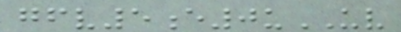gfv5e0uUV
